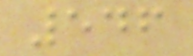546
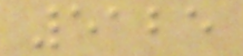5125
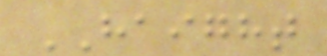HAIGHT
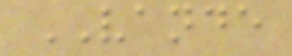VANDE
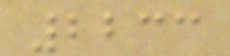2233
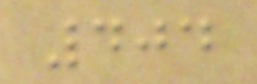404
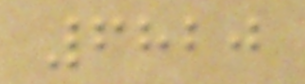6820
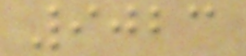9023
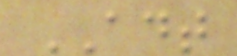ADT
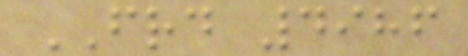FRD 4986
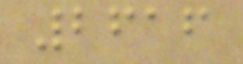2616
